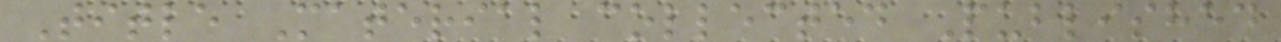Title Material collected Published
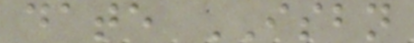date ISBN
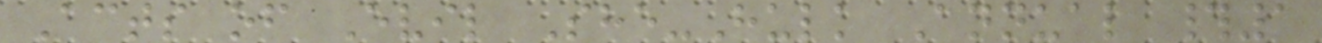Acts of Evil She-Hulk Annual #1
